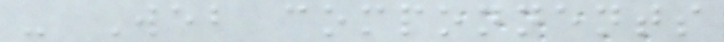- Web componnents
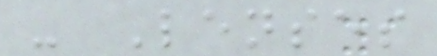- Lenses
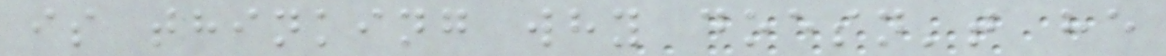is thinking why doesn't he
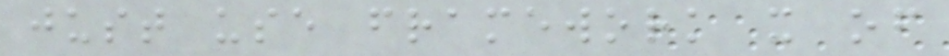just use framework x of
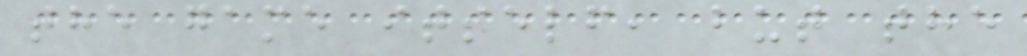the game itself, but the
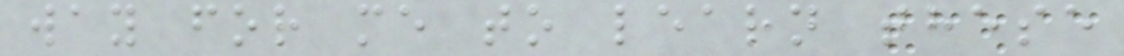way for me to learn these
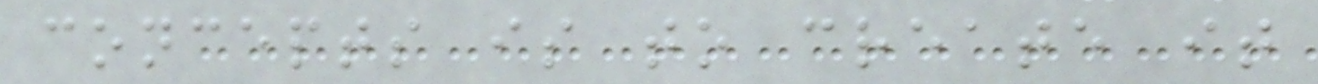concepts is to create it
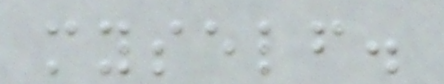myself.
